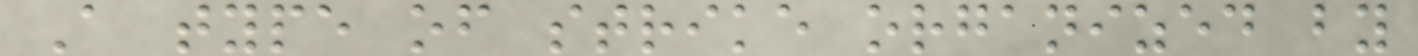A type of strike organized by
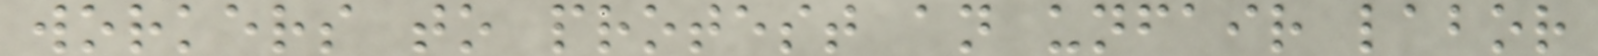workers to protest an unfair labor
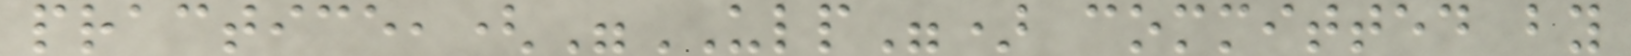practice,("ULP") committed by
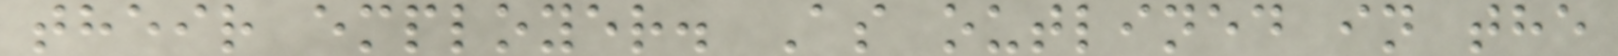their employer. As outlined in the
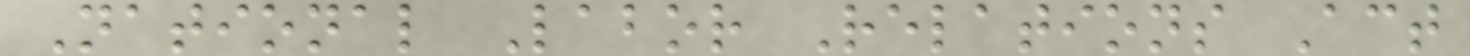National Labor Relations Act
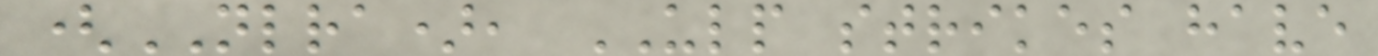(NLRA), ULP strikes have
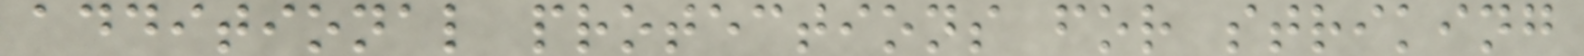additional protections for striking
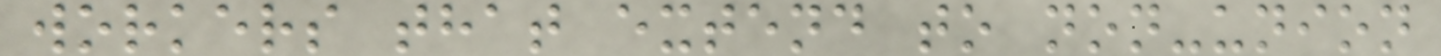workers that extend to non-union
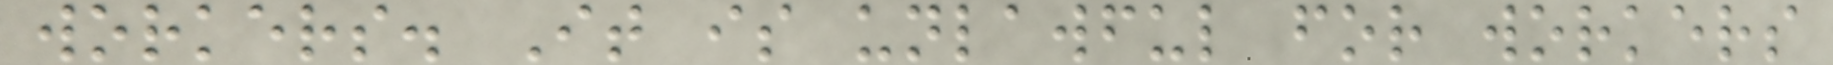workers. It is unlawful for workers
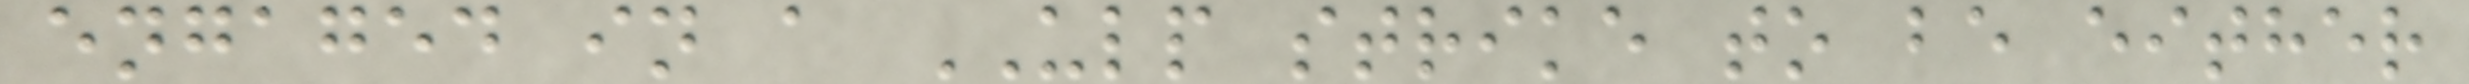engaged in a ULP strike to be either
